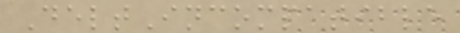DeltIncompatible
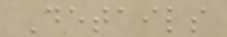Details
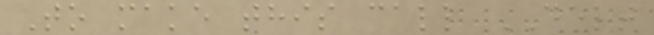To make this call DELT
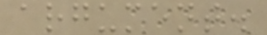argument.
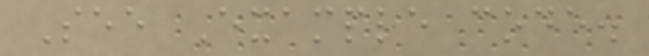See Example code.
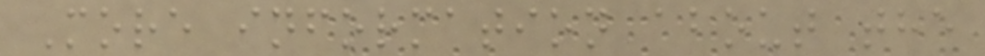More information about the
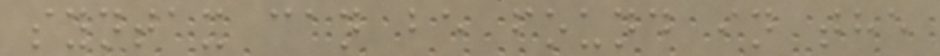syntax can be found in the
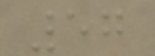57
